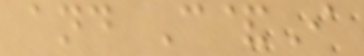and C&I
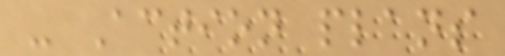- Action plans
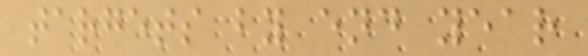targets by end year
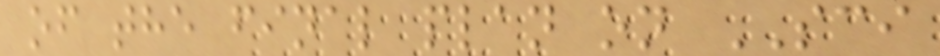of the final plan on SCI
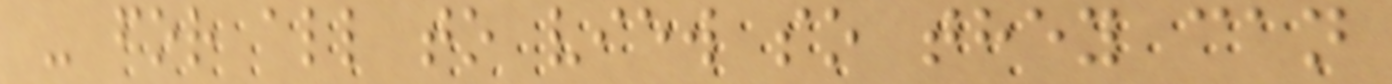- for all to view so they can
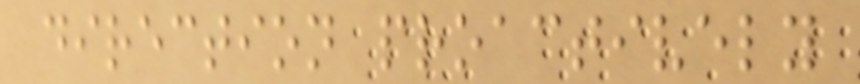direction proactively
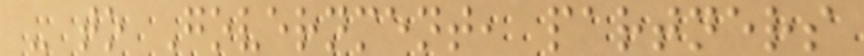- to Government, partners
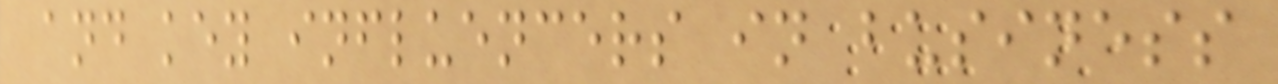and key influencers in business
